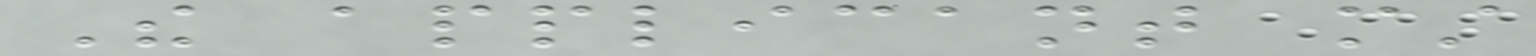The applicant must
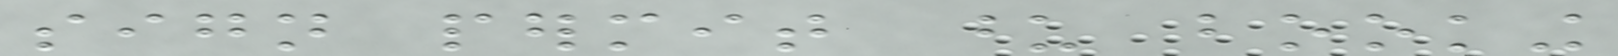sign permit upon booking
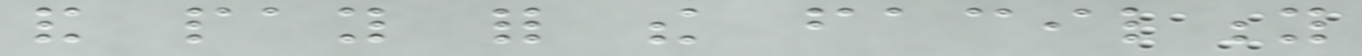and pay for the facility
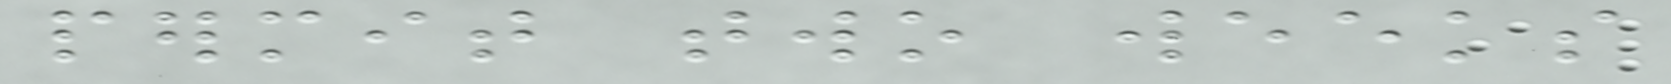permit two weeks
